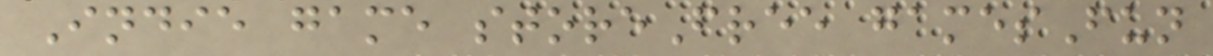Indie game storeFree gamesFun
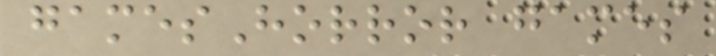gamesHorror games
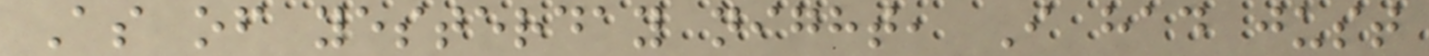As of yesterday night, I had just
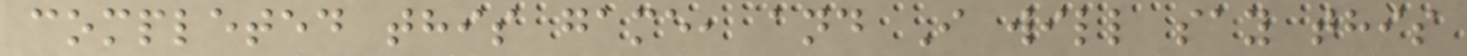completed this game, and I will say this
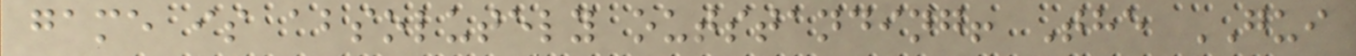game is absolutely outstanding! The GUI
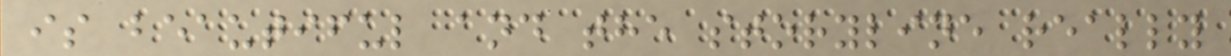is beautiful and the storyline really
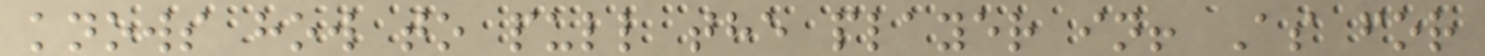knows how to pull the player in! As for
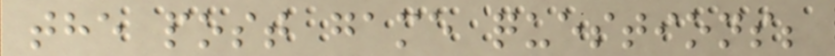the post game questions;
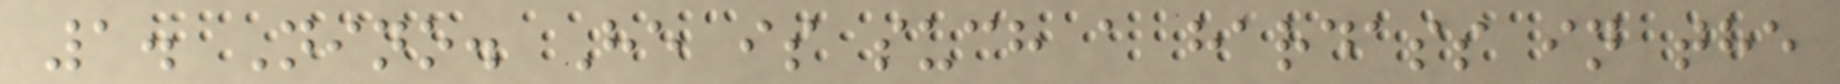1. Nino. He is such a hardass in the
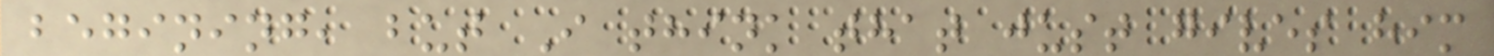begining, but I think that just gives him
